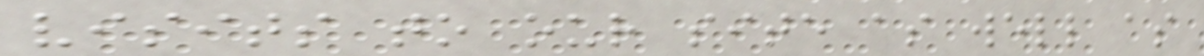visits to our site as well as
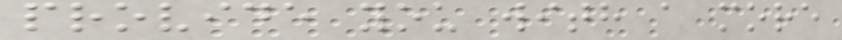provide you with a more
